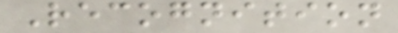Recognition
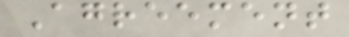Agreement
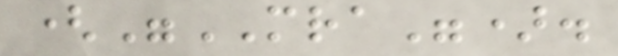("MRA").
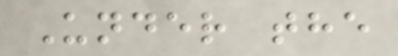Under the
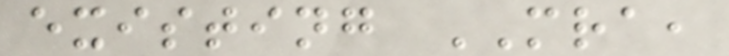existing MRA,
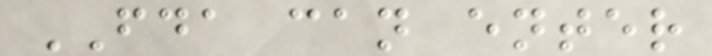FDA can enter
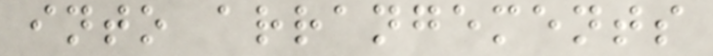into arrangements
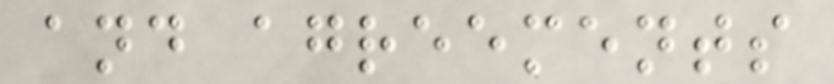and agreements
